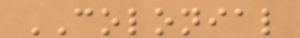COLONIAL
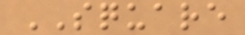SQUARE
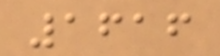1616
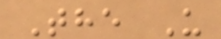The U
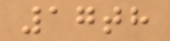17th
